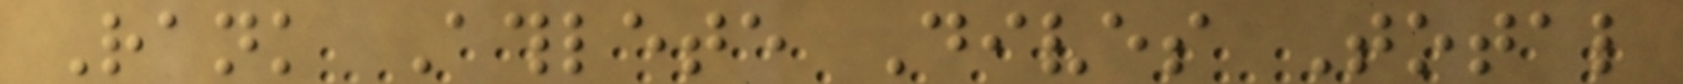Rank Athlete Dives Total
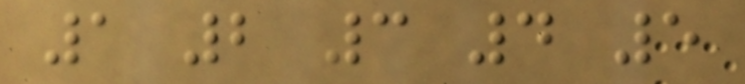1 2 3 4 5
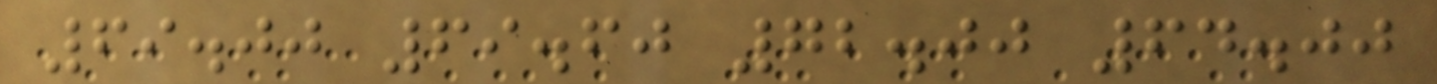69.00 69.60 72.00 64.00
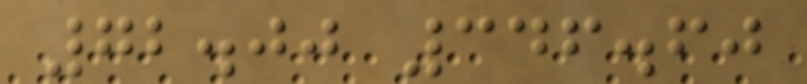72.00 346.60
